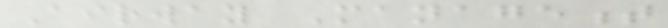Airway Management
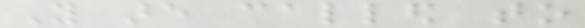You are called to
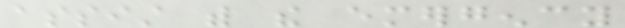assist with the emergency
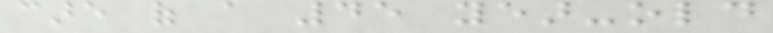care of a 45 year-old
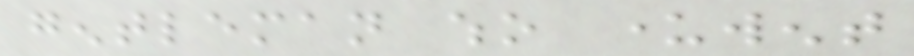gentleman who underwent
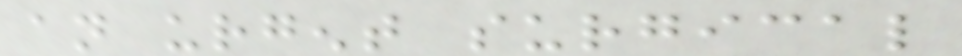an urgent surgical
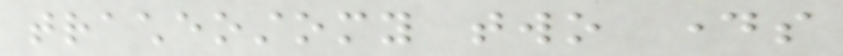tracheostomy two days
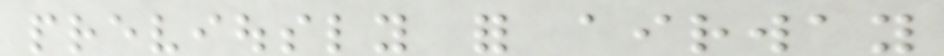previously for airway
